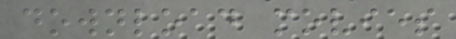download movies
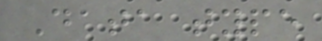Data type
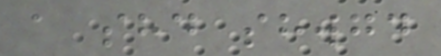a shd shwgd
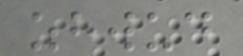zhwud
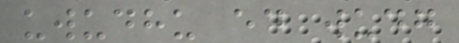uwudhu ed wudg
